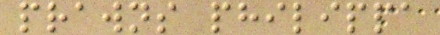prawns philippa
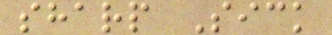sharp Sick
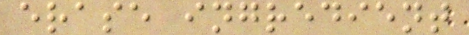erase ingredient
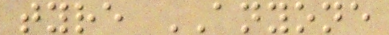tyre ANYONE
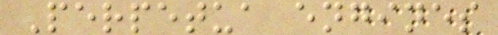Perpetua engines
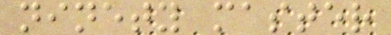ninety master
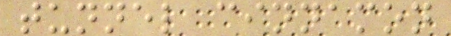tunnel cinnamon
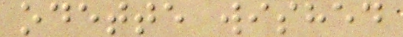odette wished
